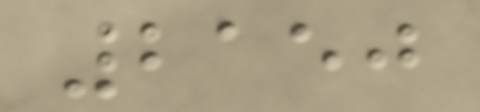2150
